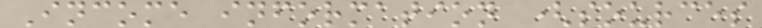Income information (sources
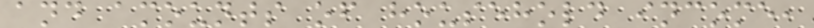and amounts of household income,
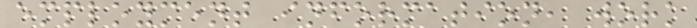employment information, work
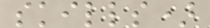skills)
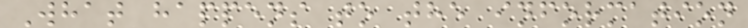What happens to the information
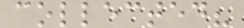collected?
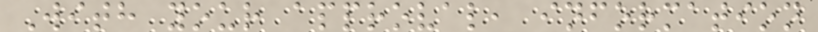With your approval, information
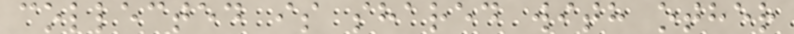collected is shared with other
